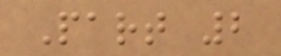Part 2
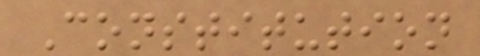Constitution
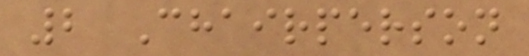2 Chairperson
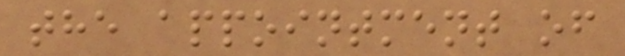the appointment of
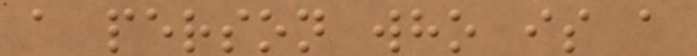a person who is a
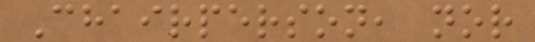Chairperson, nor
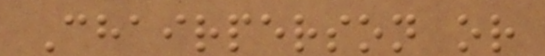Chairperson or
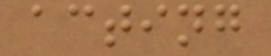acting
